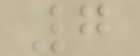7
